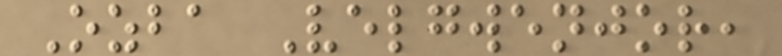Ozba Velgwenjor,
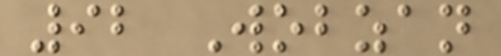92 Wobzan
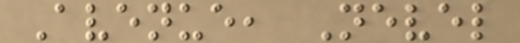Avenue, Nevel
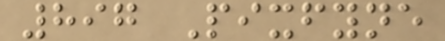897 Pixfyne
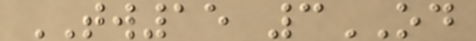TW15 3OD
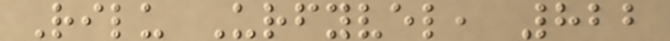Rilu Urfyvel, 822
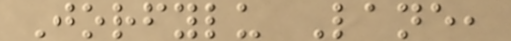Jorfylu Lane,
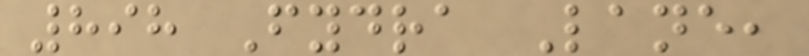898 Fydra Lane,
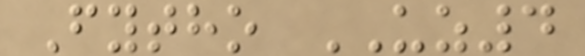Fytho UZ4
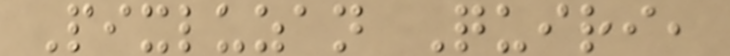Pixluzan Quiri,
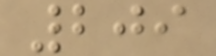209
